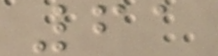61
